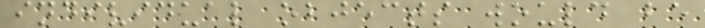individual objects would be
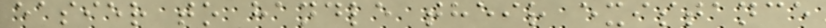easier to handle their existance
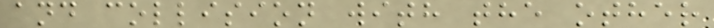and collision with the other
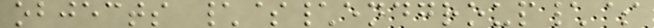objects \$\endgroup\$
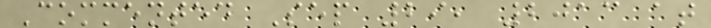Commented Sep 29, 2013 at
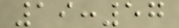19:57
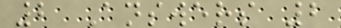2 Answers 2
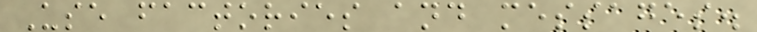Use factories and messages.
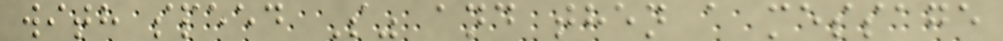with speed S" and then a message
